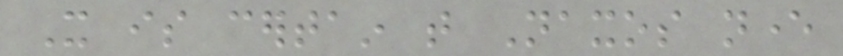It is certain that Naxos never
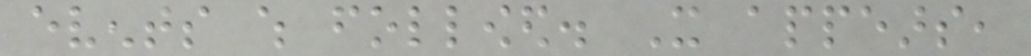events which followed. It appears,
